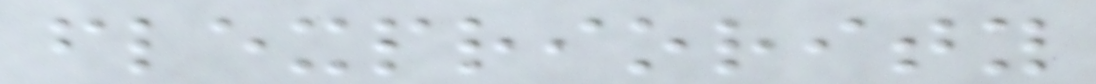flexpriority
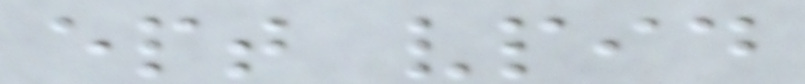ept vpid
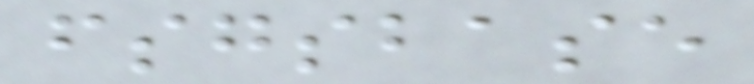fsgsbase
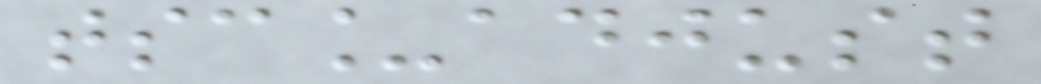tsc_adjust
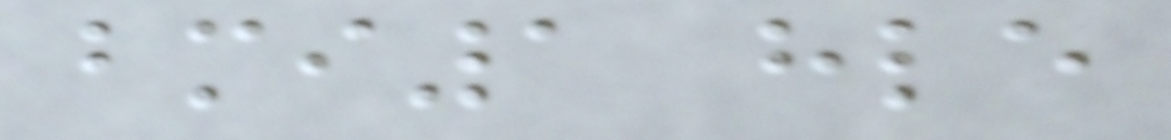bmi1 hle
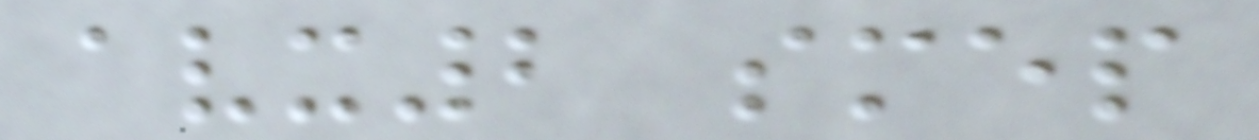avx2 smep
